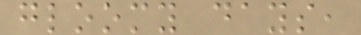gloomy days,
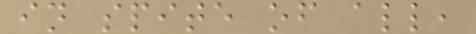in spite of all,
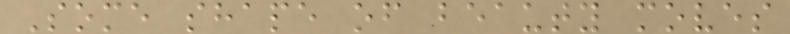Some shape of beauty moves
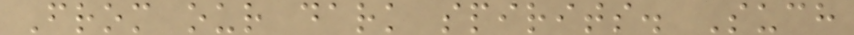From our dark spirits. Such
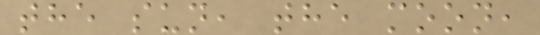the sun, the moon,
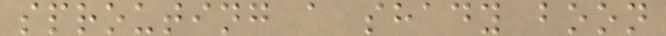sprouting a shady boon
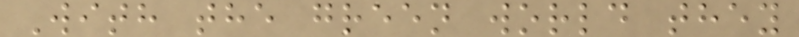With the green world they
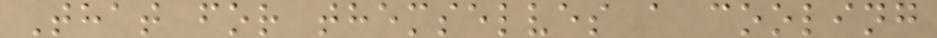That for themselves a cooling
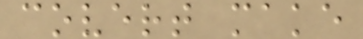covert make
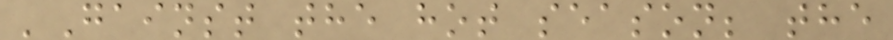'Gainst the hot season; the
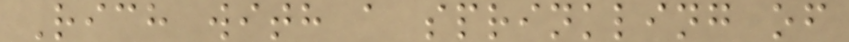Rich with a sprinkling of
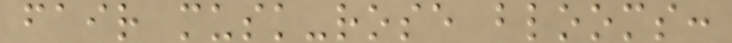fair musk-rose blooms:
